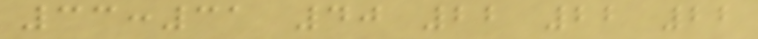33:31 40 22 22 22
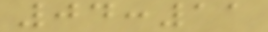04:11
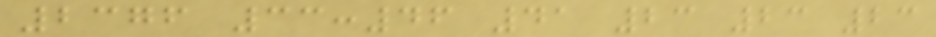2376 33:46 41 23 23 23
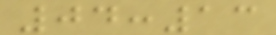04:13
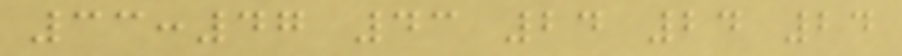33:47 43 24 24 24
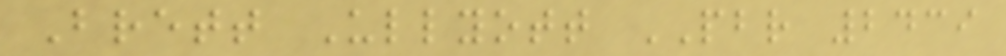Brett Ullyott PBR 2439
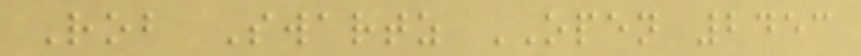Rob Swartz OPEN 2453
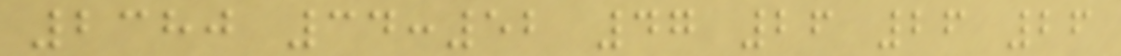2380 34:52 47 26 26 26
